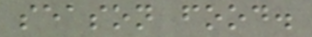season food.
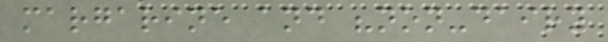margarine and "non-dairy
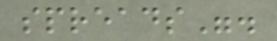spreads".
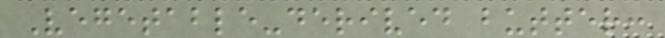Vegetable-derived butter:
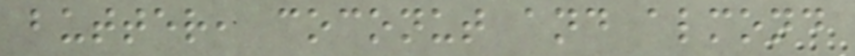butter, coconut and almond
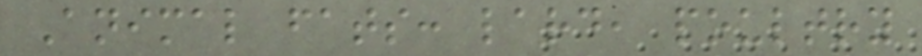Animal fats: lard, poultry
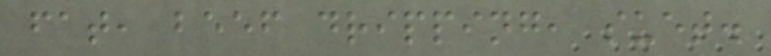fat, beef dripping, suet.
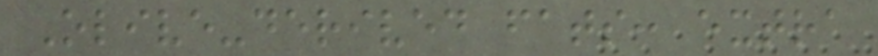Olive-derived fats: extra
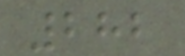282
